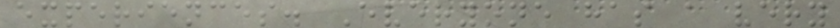experiences. Everyone has a very
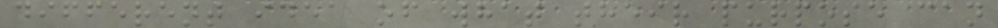different idea of what their purpose can
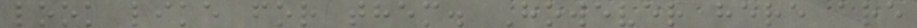look like for them. However here are
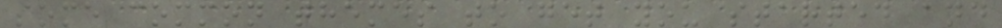some common themes to get you started and
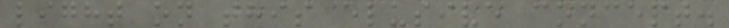light on this elusive concept.
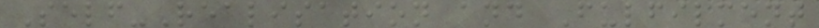Self-Realisation and Fulfilment
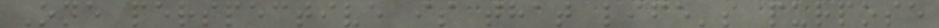One perspective is that life's purpose
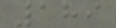189
